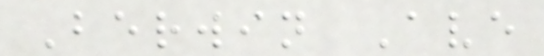Berwin Ave
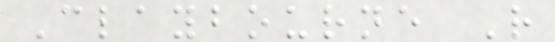Claybourne R
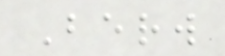Berw
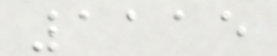1115
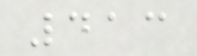413
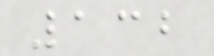132
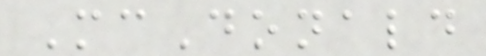McDonald
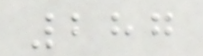287
